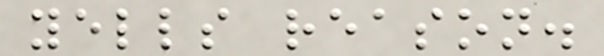yells reason.
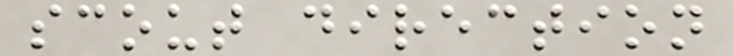scout direction
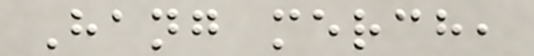Hang merch,
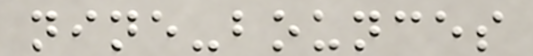nine-bounces
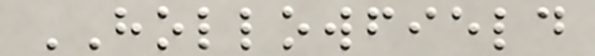HOLLOWFIELD
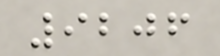9206
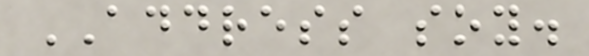ADDRESS soy.
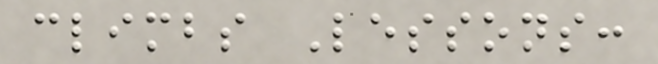climbs Lessons:
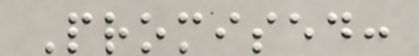Promised:
